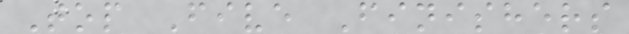Top Five Finishers
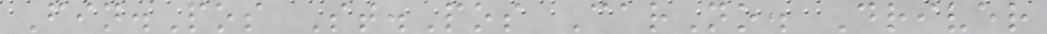Fin.Pos St.Pos CarNo. Driver
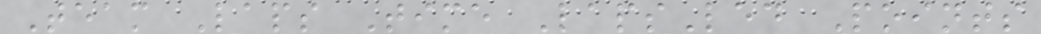Team Laps Time LapsLed Points
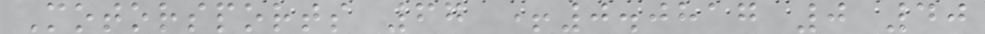Motorsports 67 +0.0817 0 40
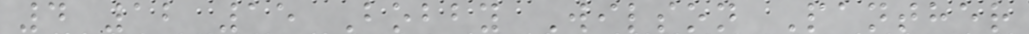4 12 15 Bobby Wilson Panther
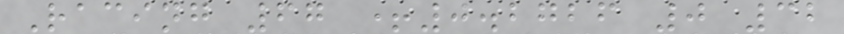Racing 67 +0.2726 0 32
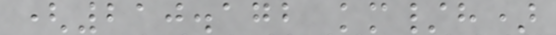(210.172 km/h)
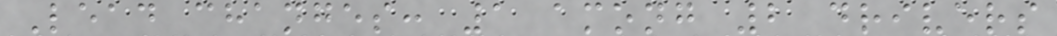Lead changes: 1 among 2 drivers
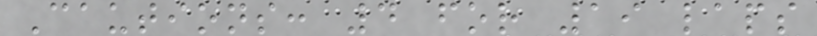Cautions: 4 for 19 laps
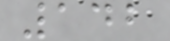142
